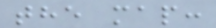the map:
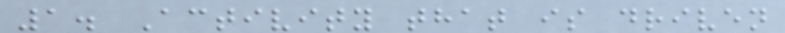1. Activity that is driven
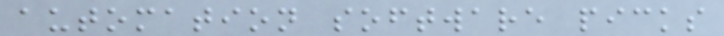automation software picks
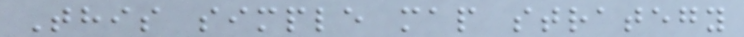This simple map strategy
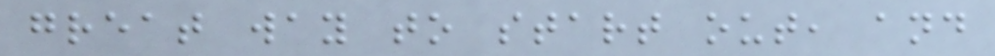great way to start out, and
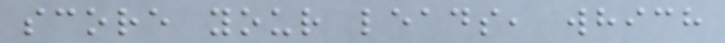score your leads, which
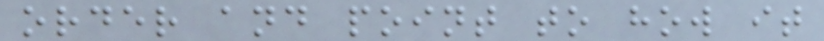order and point to how it
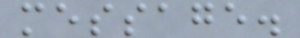message.
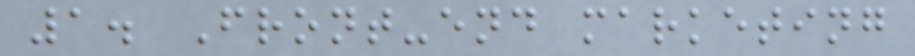1. Front-end marketing
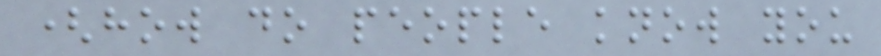(how do people know you
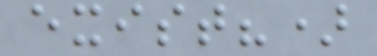exist?)
